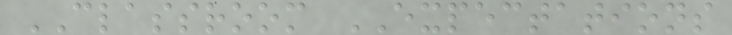CLASSROOM EXPECTATIONS
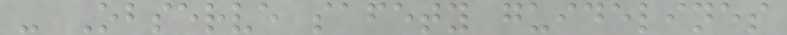- Observe safety guidelines
